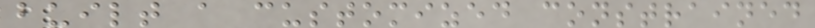built a customized constrained
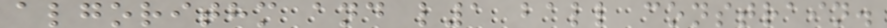algorithm and l1 ball constrain.
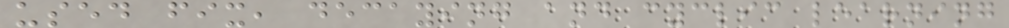used fix, decaying and cyclic learning
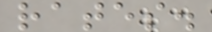rates.
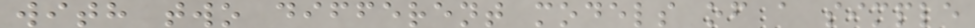with two different models of a simple
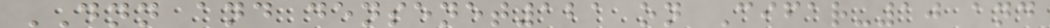DNN and densenet121 on Cifar-10 and
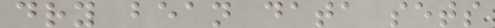dry bean data sets
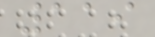119
